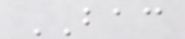BAC
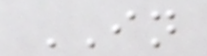IN
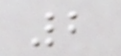2
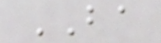BA
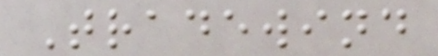Tradewind
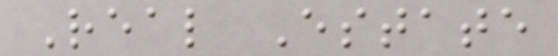Real Estate
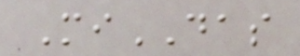MiDAS
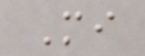Mi
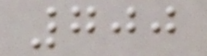700
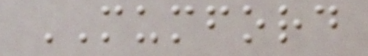MUMFORD
